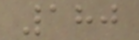180
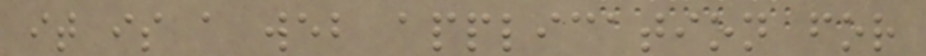it is a web application for
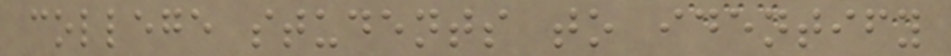college students to identify
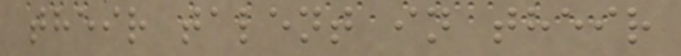their talent in their
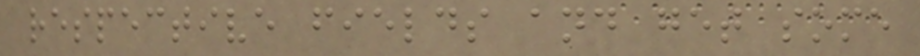respective fields and get some
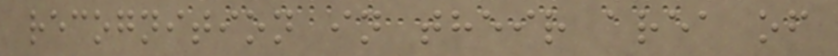recognition in their area of
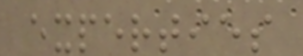experties
